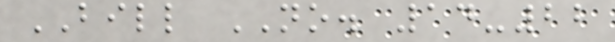BILL NO. 14-22
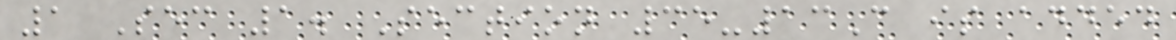1 Sec 1. Section 35-13C is added
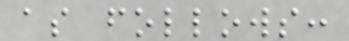as follows:
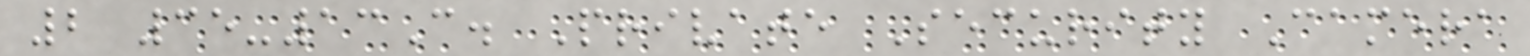2 35-13C. Private Security Camera
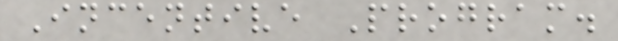Incentive Program.
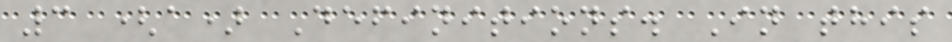3 (a) Definitions. In this
